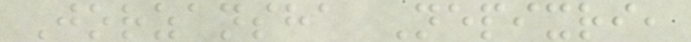Jorzansha Nepixri,
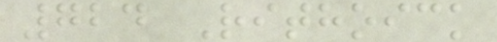724 Rithoick
